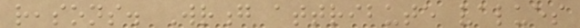reasons. Wrong attribute values
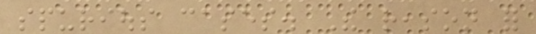spurious cases. The reason for
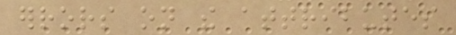errors on the attributes
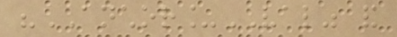"ANCHOR_VAL" and
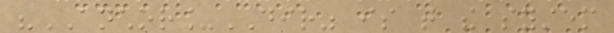"ANCHOR_DIR" is that the system
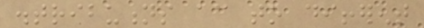distributions according to different
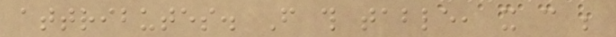attributes. From this table, it can be
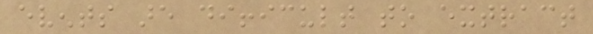events are difficult to extract
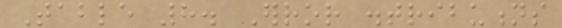Table 8. Error distributions
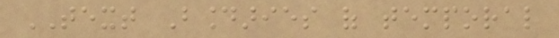TEXT Boundaries of temporal
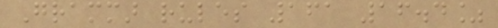Grammar rules 161 16.4%
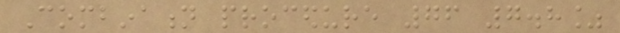Combination procedure 76 7.8%
